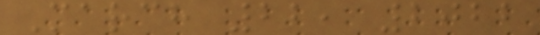March 22, 2022
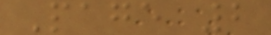Page 2
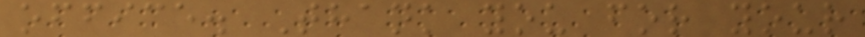office. Thank you for your
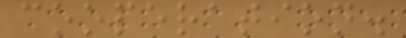cooperation.
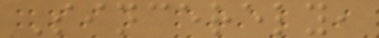Sincerely,
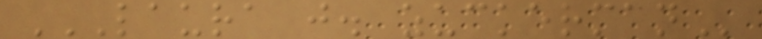LAURA J. ZUCKERMAN
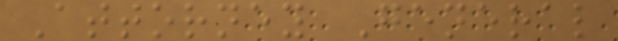Attorney General
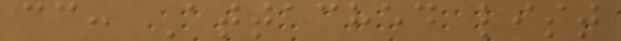cc: Attached list
